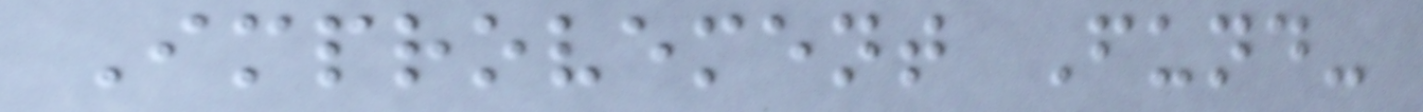Improvement Fund-
